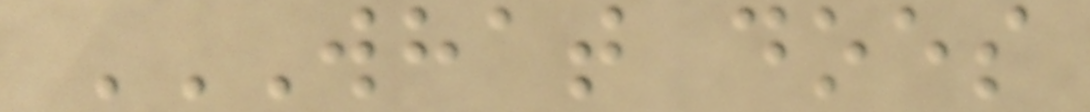WHAT DOES
